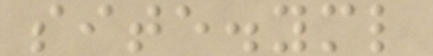site.yml
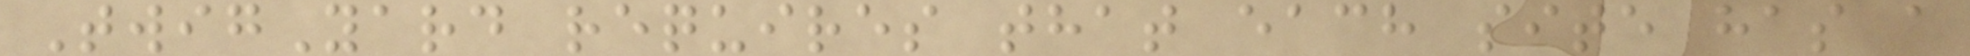TwigYard requires that each site has a
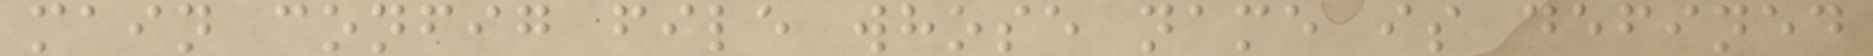main config file whose name is defined
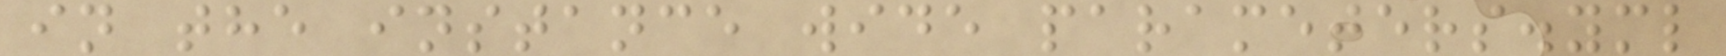in the instance wide parameters.yml
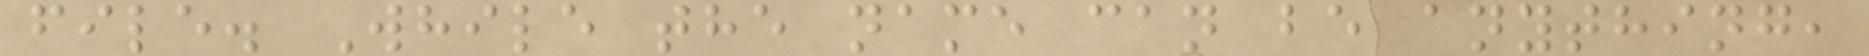file. While the name can be anything,
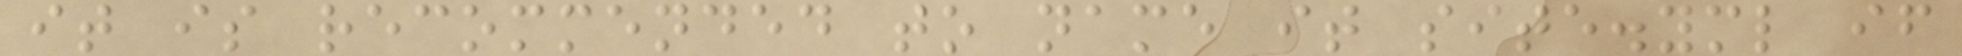it is recommended to name it site.yml if
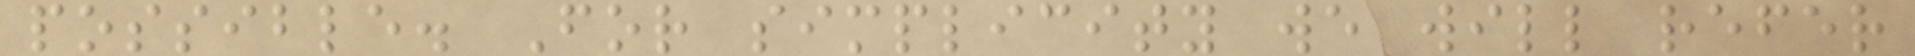possible. For simplicity we will refer
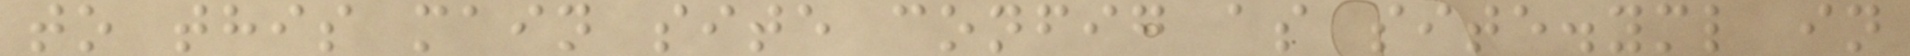to this main site config as site.yml in
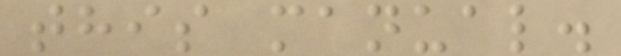this manual.
